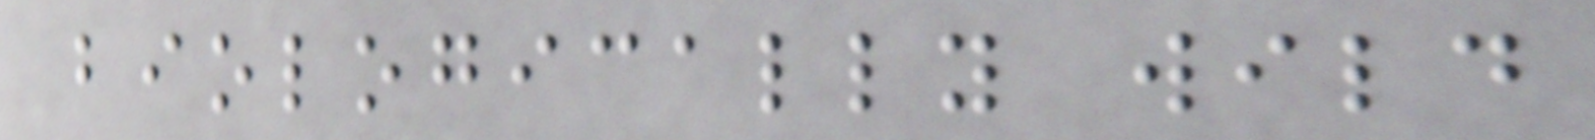biologically wild
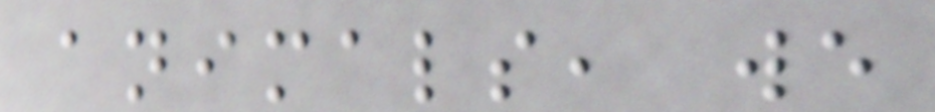animals, we
